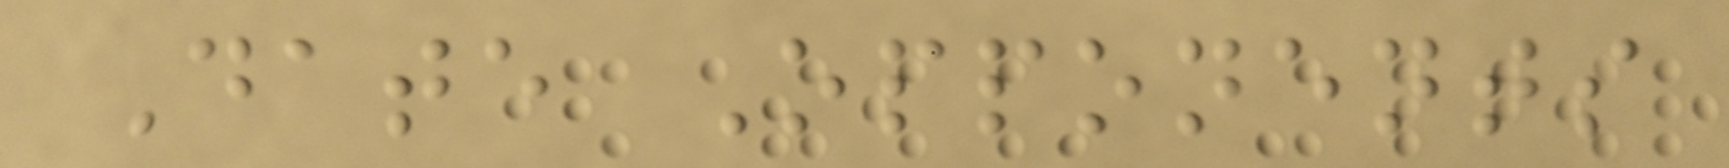Date Opponents
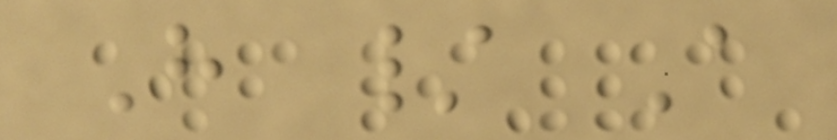H / A
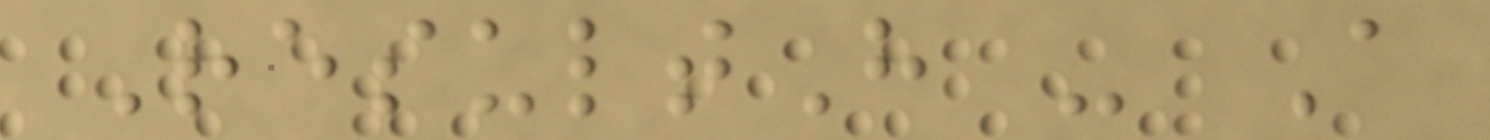ResultH - A
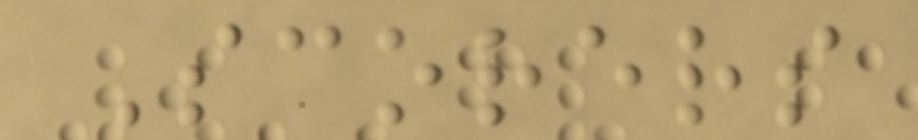Scorers
